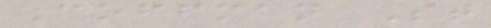Coffman St
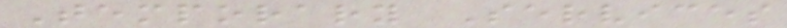Temporary Services
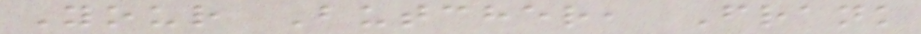Your Butcher, Frank
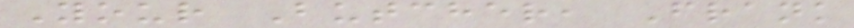Your Butcher, Frank
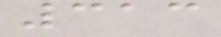313
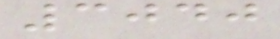3040
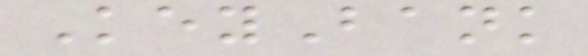KeyBank
